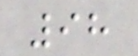98
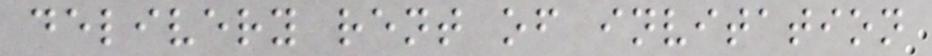delivery rent of invitation
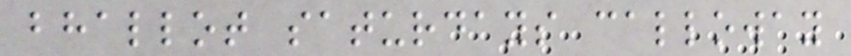bhallot saturdays calloway
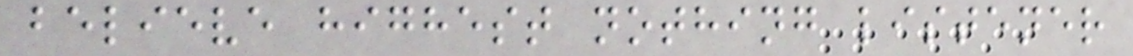believe highest nothing listener
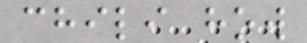chili how
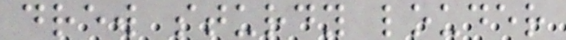drew sturdy louder
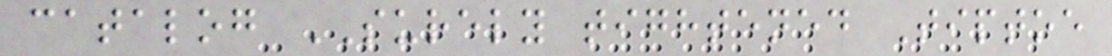catalog SURELY tightened Tiptoe
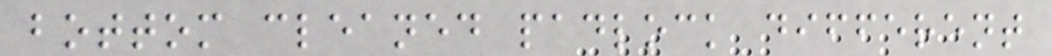bottom cleaned padlock different
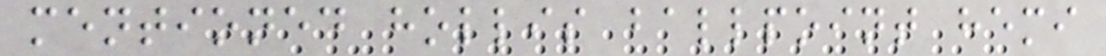mentioned hollis ballpoint hemi
